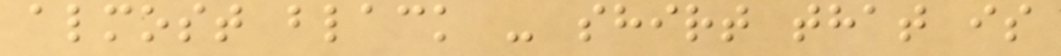almost black - shirt that is
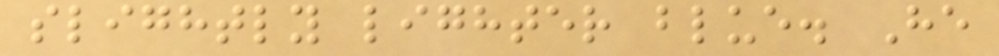slightly lighter blue. He
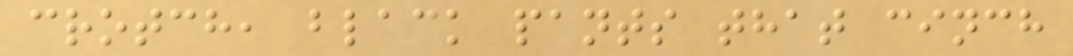crotch, black pants that cinch
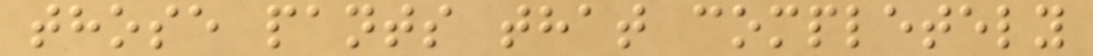those pants that completely
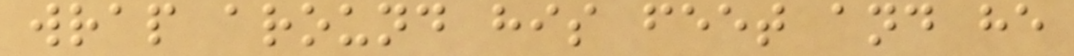wrap around his feet and he
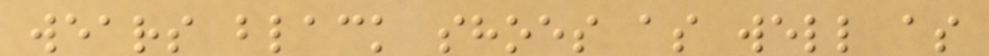wears black shoes as well as
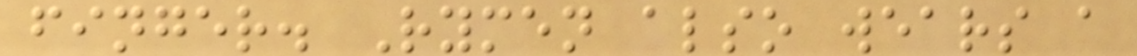finger. Rymen also wears a
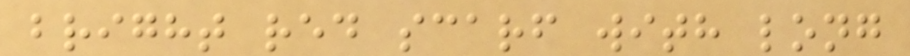bright red scarf with long
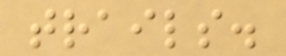trails.
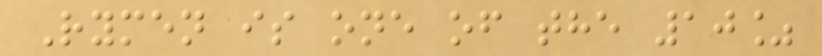Rymen is one of the 10%
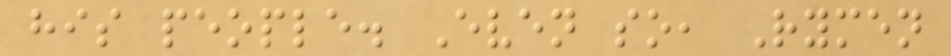his people. Even so, Rymen
